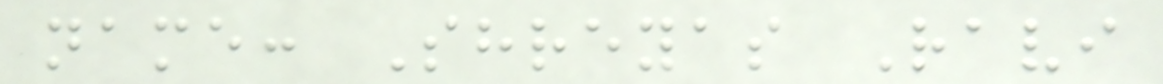name: Shreyas Ravi
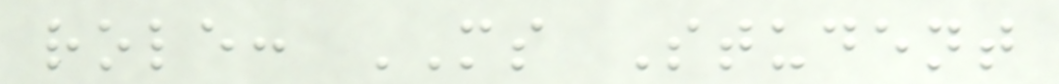role: MS Student
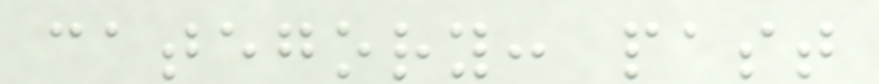category: past
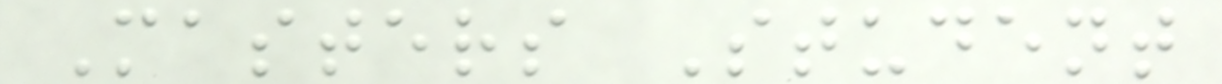Masters Student
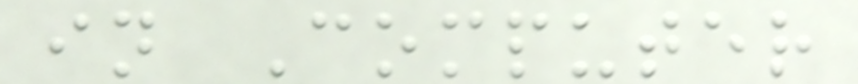in Computer
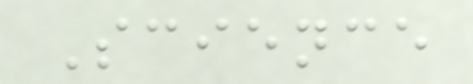Science
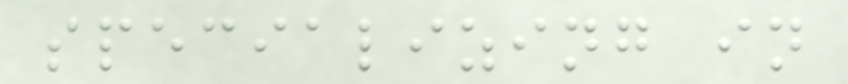specializing in
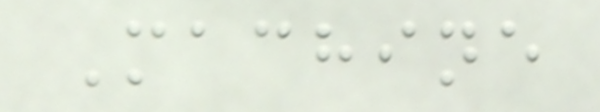Machine
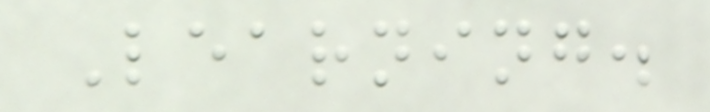Learning.
